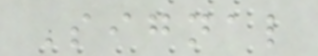Signal
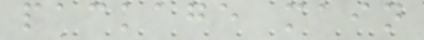package main
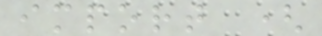import (
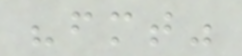"fmt"
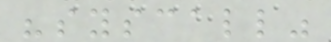"syscall"
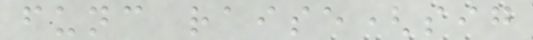func raise(sig
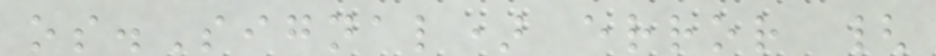os.Signal) error {
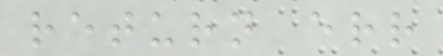return err
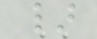}
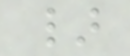}
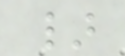}
